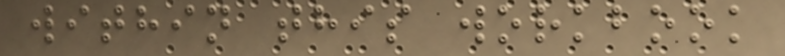within this workbook
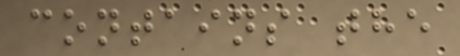contains the
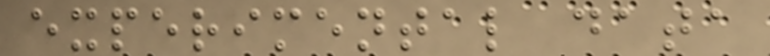experimental data
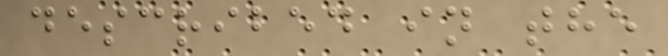described in the
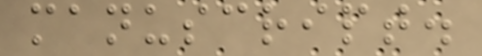manuscript.
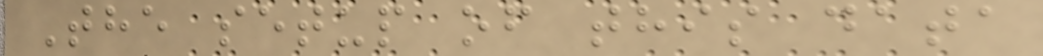The setup of this data
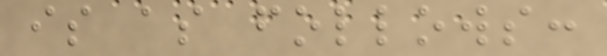is as follows:
